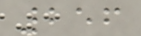256
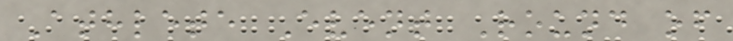Athlete Event Round of
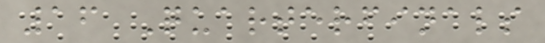16 Quarterfinals
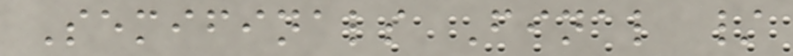Semifinals Final /
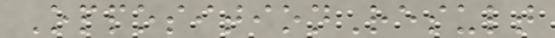OppositionResult
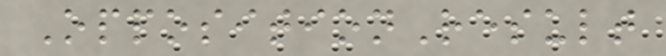OppositionResult
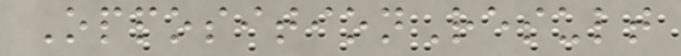OppositionResult
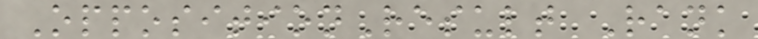OppositionResult Rank
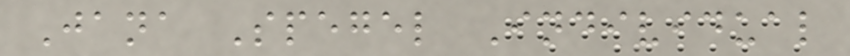Jana Spegel Individual
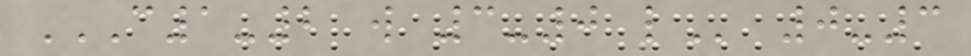C1-2 W 3-0 L 0-3
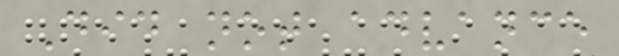Did not advance
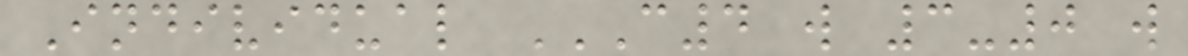Individual C4 W 3-0 W
